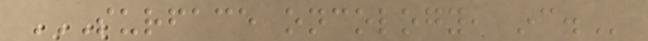SURFACE ONCOLOGY, INC.
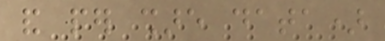and per share data)
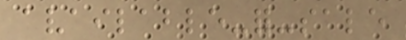available-for-sale
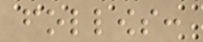follows:
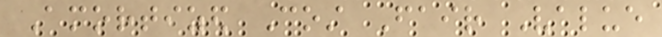Amortized Cost Fair Value
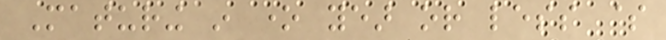Maturing in one year or less $
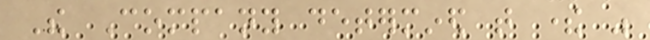The Company determined that there was
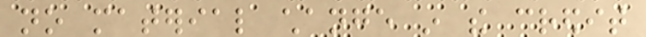no material change in the credit
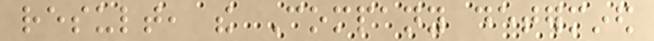result, the Company determined
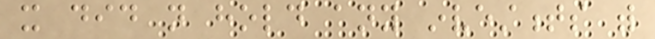it did not hold any investments with
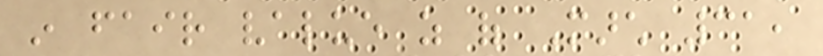in fair value as of March 31,
